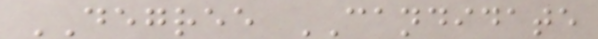DEGREE CANDIDATE
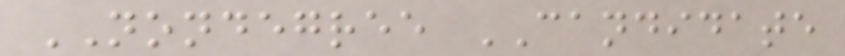NONDEGREE CANDIDATE
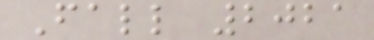Fall 2021
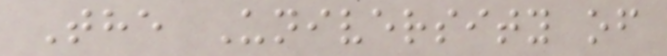The University of
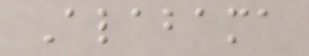Alabama
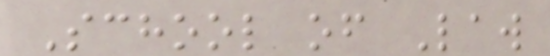School of Law
